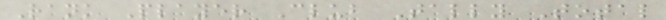Rank Player Club Tally Total
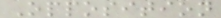Opposition
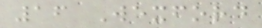16 Wexford
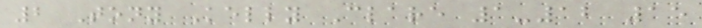2 Tony Kelly Clare 1-12 15
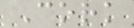Cork
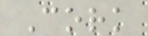Cork
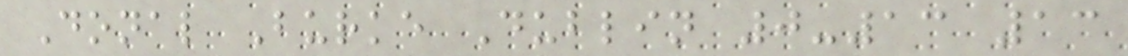Donal Burke Dublin 0-13 13
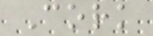Cork
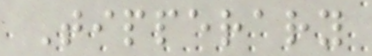Tipperary
